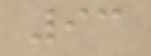93
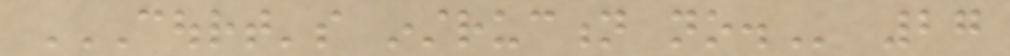COURT'S INSTRUCTION NO. 27
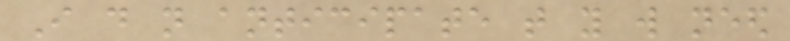I do not anticipate that you will need
